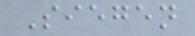Siegen
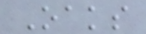Oaks
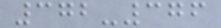372-376
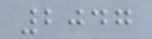2047
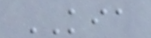KIA
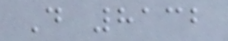D 8132
